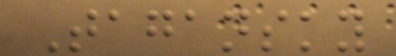Tagansky
